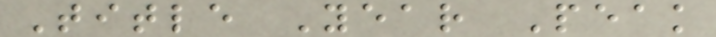Title Year Peak
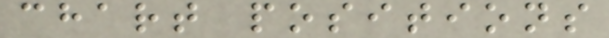chart positions
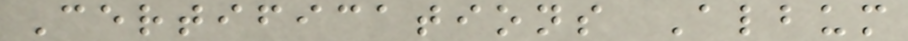Certifications Album
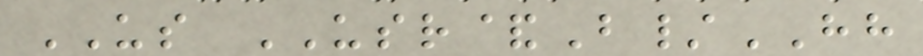US USR&B/HH
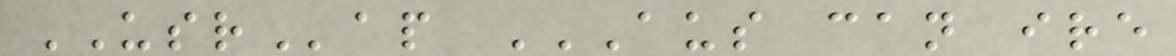USRap AUS CAN IRE
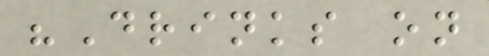"Drinks on
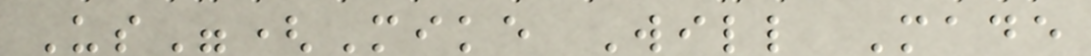Us"(Mike Will Made
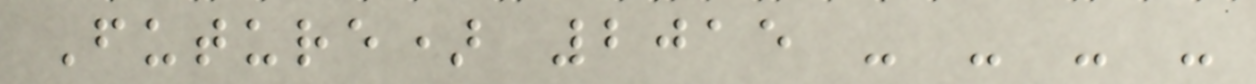Future) 2015 - - - -
